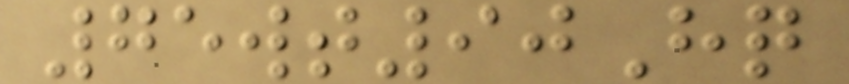75wt90Hq
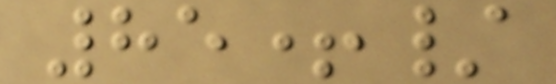85+/
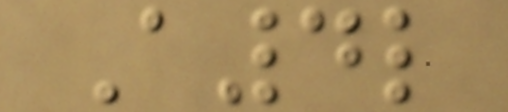A4l
